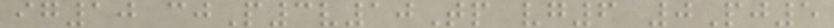ig10 cjP3v10Tp vg6 0Pj5
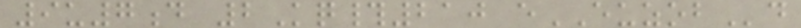9u7d 2Kq#210 eEUZOBd
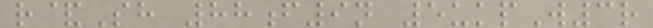r&Sh 88f9n 5ukpW3r
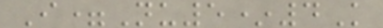I=Nu5*4K
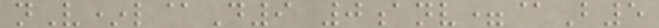nV*l@D9 0anv=@B5
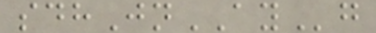sdhJnAYg
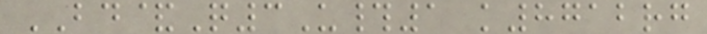BD&Q3U#1 k8712rg
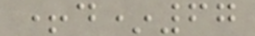+d*67
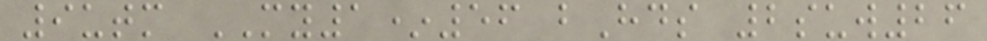9utm MY1*56 bHds 2suw26
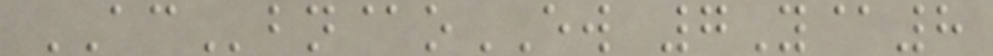ACbn@oEW 7Y@8
